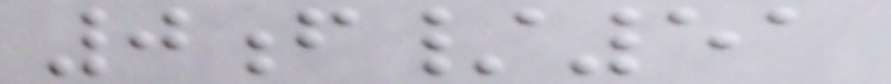0f/51
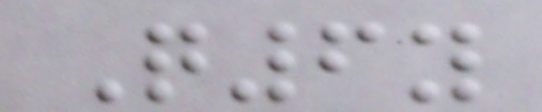Q6y
